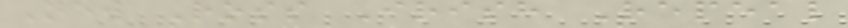New Ross Irish Repeal
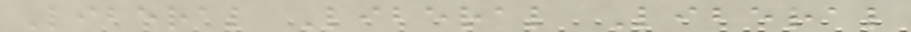Liberal Liberal Liberal
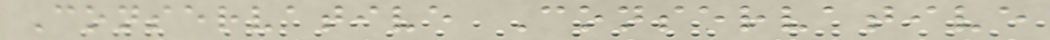Conservative Conservative
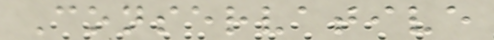Conservative
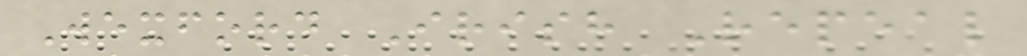Wexford Irish Repeal
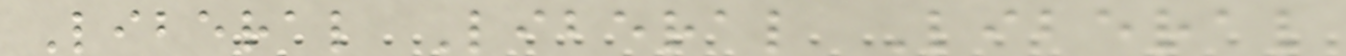Liberal Liberal Liberal
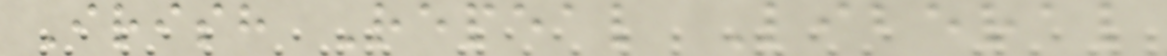Irish Repeal Liberal
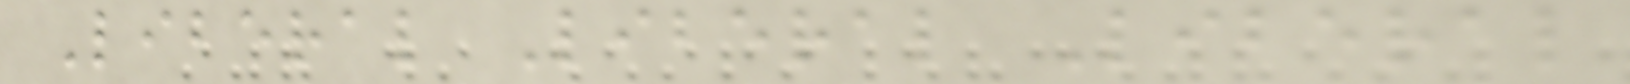Liberal Liberal Liberal
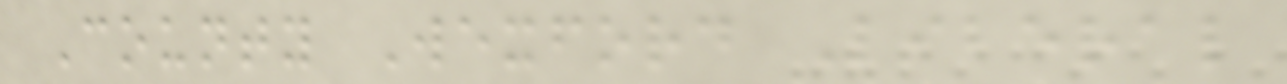County Wexford Liberal
